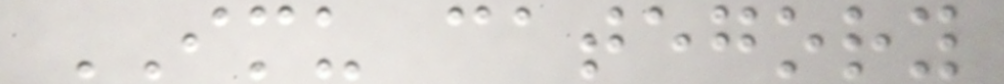IMU category
